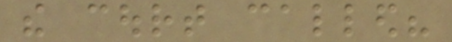the court called?
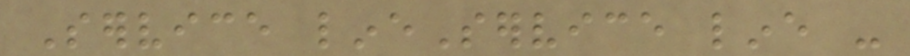Service lineService line -
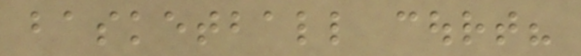basketball court?
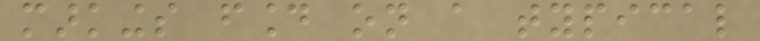markings found on a typical
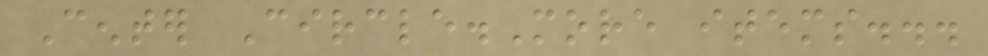Center Circle.More items...
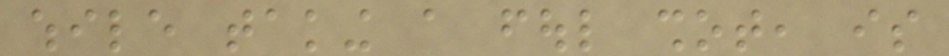while taking a foul shot, is
